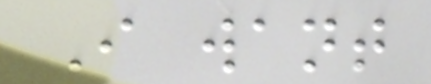I want
